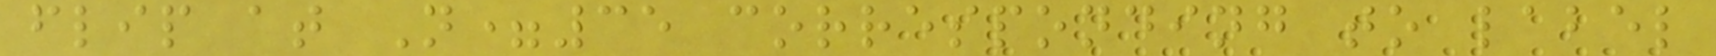flip at N=35 corresponding to label
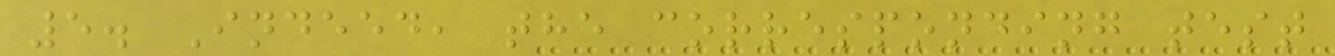5. Indeed, the corresponding test
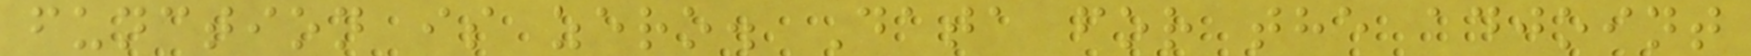function is zero. Data for the adjoint
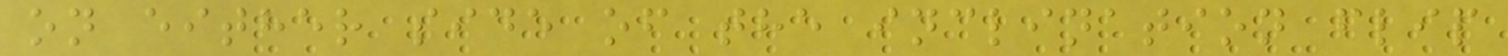on either side of the inclination flip
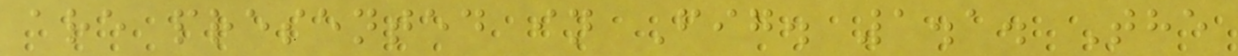are presented in Fig. 1.1. The
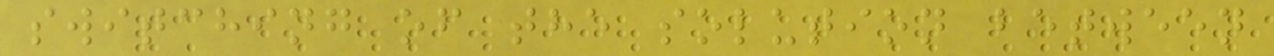switching of the solution between
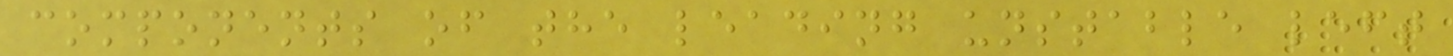components of the leading unstable left
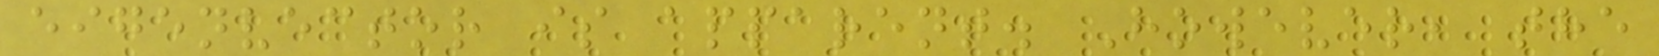eigenvector is apparent. However, the
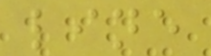line
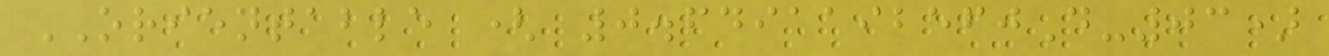ORIENTABLE ( 0.6491192560D-03)
